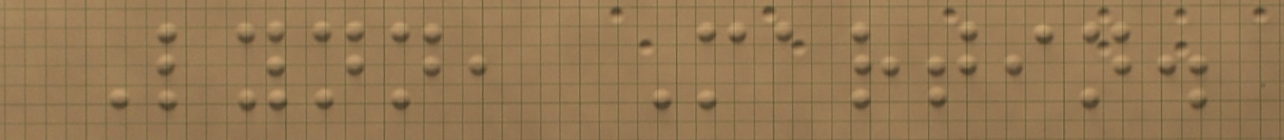Lynn, Martin.
